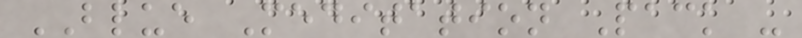BLUE Meditation Pack -
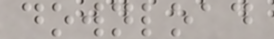download
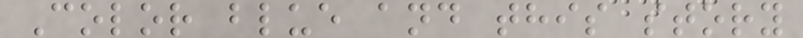Color blue and this story
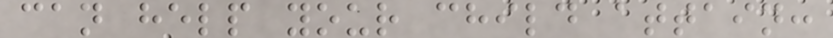can help your child attain:
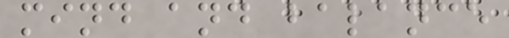mind and balance
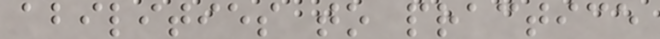abilities to practice
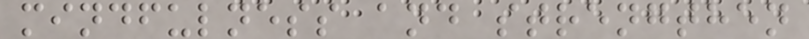mindfulness and strengthen
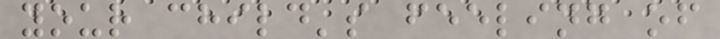your child's feeling of
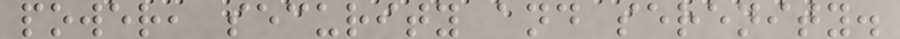power, security and serenity.
